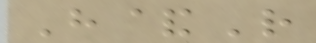H&R
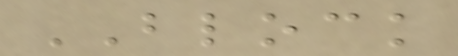BLOCK
